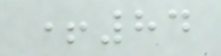+84
